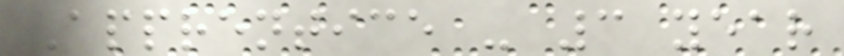Apprentice - 3 year
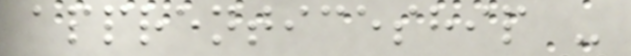apprenticeship -
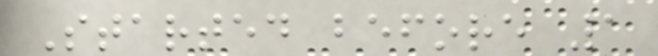Started before 1
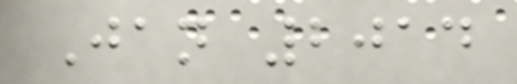Jan 2014
